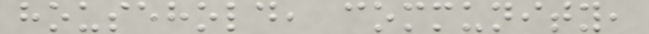household, community,
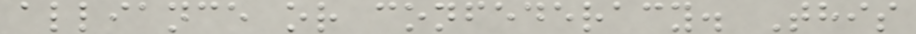alliance or confederacy. This
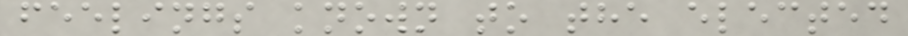feelings known to the elected
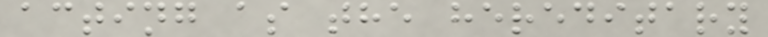acting as the hereditary
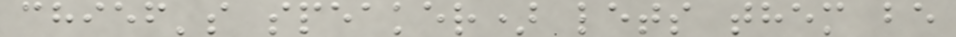chief's speaker) lets them be
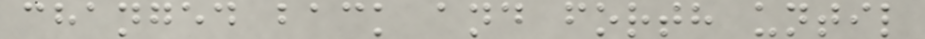changed back and forth until
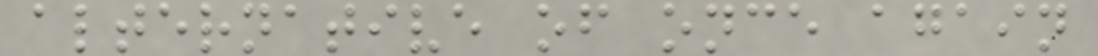alternative of once again
